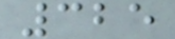325
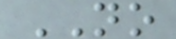NO
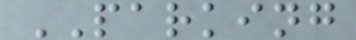PARKING
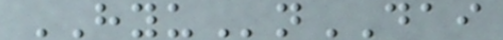HYUnDAI
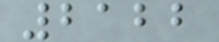2122
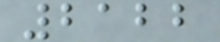2122
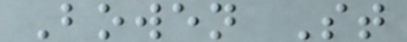Bowen St
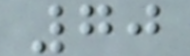70
